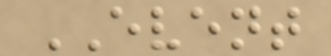EVENT
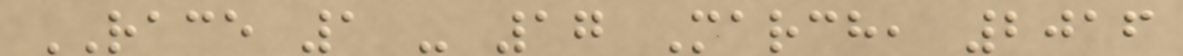RACE 1 - 17 March, 2016
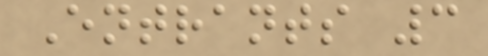Entrants 3
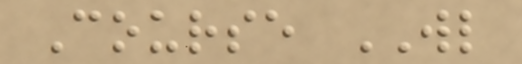Course WL
